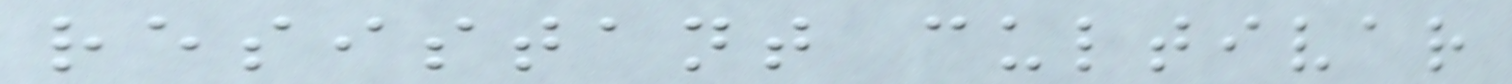resistant cultivar
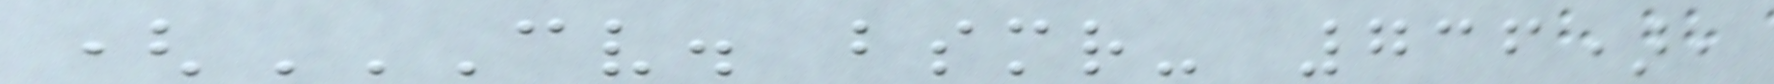(CV. BSMR- 736),
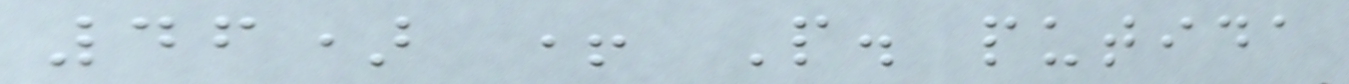46) + P. putida
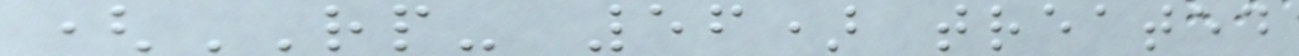(RP- 56) treated
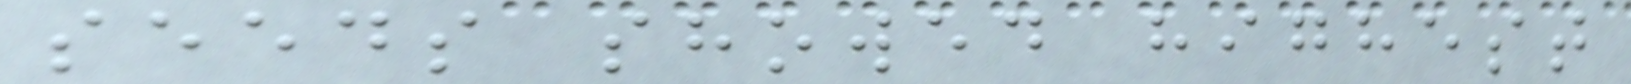seeds showed highest
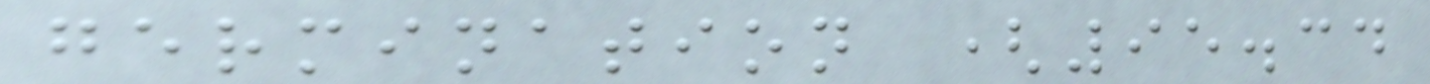germination (95.34
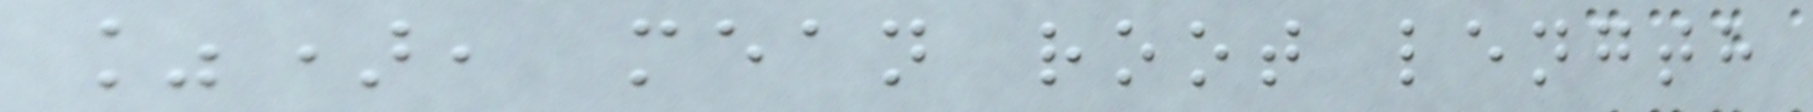%), mean root length
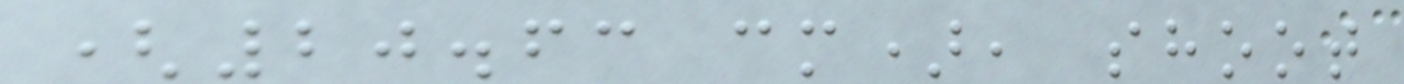(20.63 cm), shoot
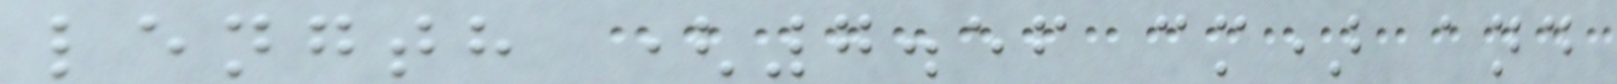length (7.56 cm) and
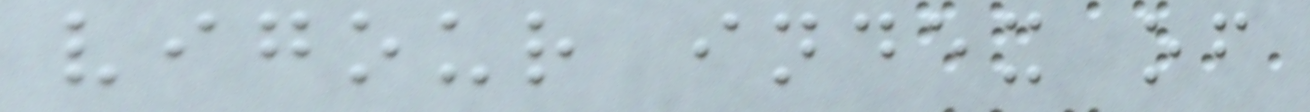vigour index of
